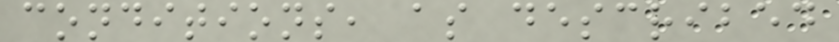conditions, as described
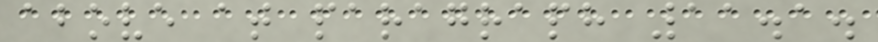above at paragraph 11.1.
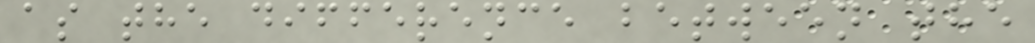as the difference between the
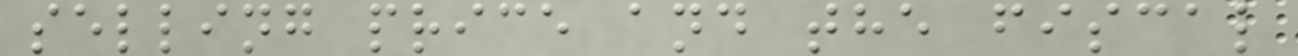selling price and the fiscal
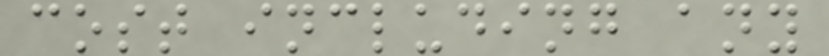cost including any
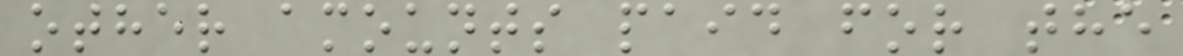other amounts paid for the
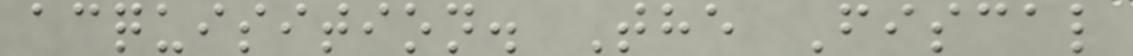acquisition. The Fiscal
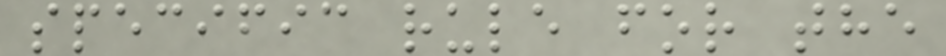specific rule for the
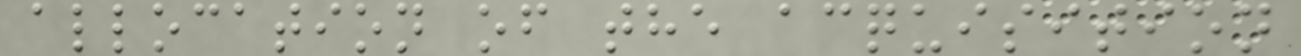allocation of the acquisition
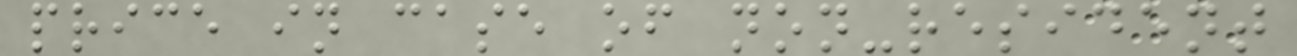price in case of non-resident
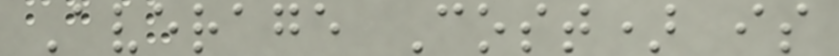Average Cost) is
